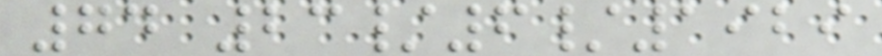74 23/6/1929
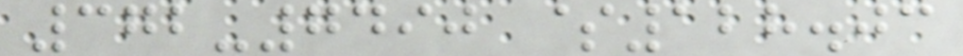372-7490 $128.03
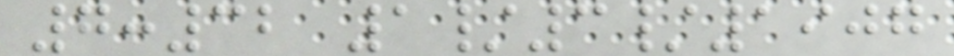7:32 1/3/1907
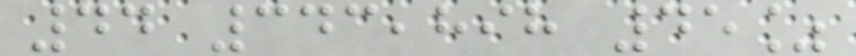44 343,898 45%
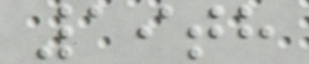19th
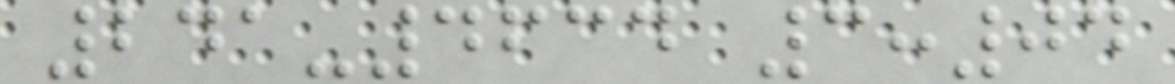241-4634 3:04
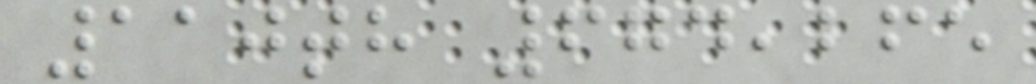110th 674,265
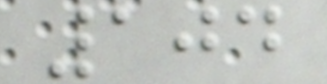104
